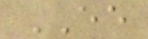EE
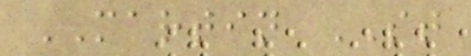MARTIN ST
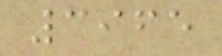3965
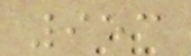953
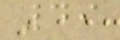49
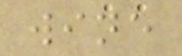wine
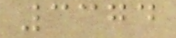3374
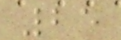25
